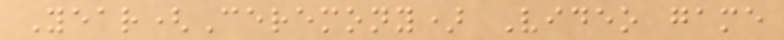Year(Ceremony) Video game
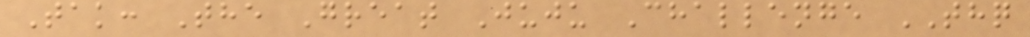Tak: The Great Juju Challenge THQ
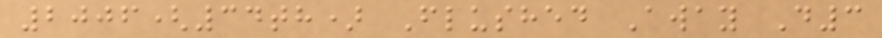2006(34th) Flushed Away D3
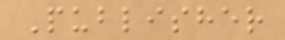Publisher
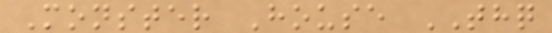Monster House THQ
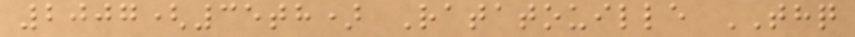2007(35th) Ratatouille THQ
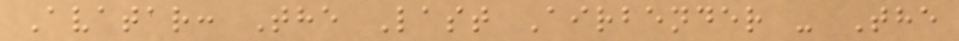Avatar: The Last Airbender - The
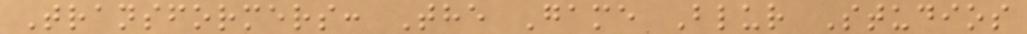Transformers: The Game Blur Studios
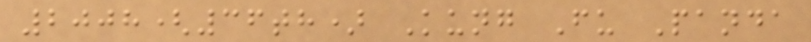2008(36th) Kung Fu Panda
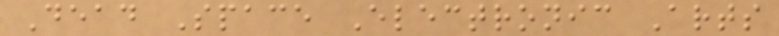Dead Space Electronic Arts
